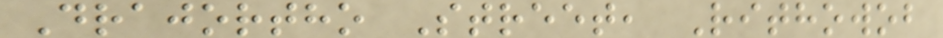Drajortho Street, Rithowob
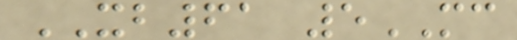XB61 5MC
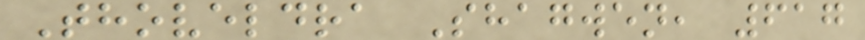Thoveldra Shagwen, 617
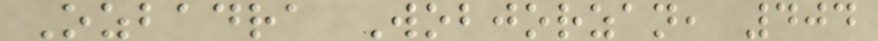Ozbadra Wobjorzan, 404
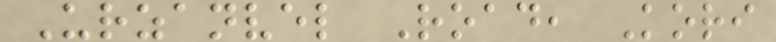Urzanvel Road, Kori
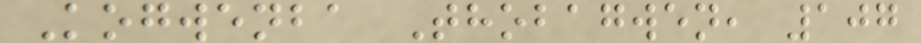Kogwenba Thobagwen, 107
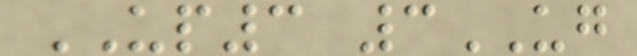UP3 3UG
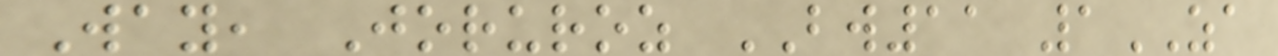Way, Joruroz BW11 1ZA
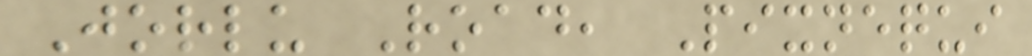Jorlu Road, Pixnequi
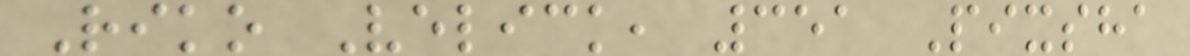Riko Velick, 351 Pixsha
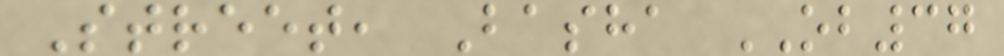Street, Basha OB37
